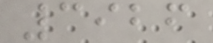3926
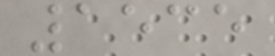1535
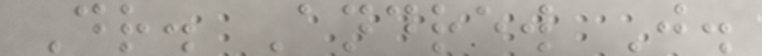Dr. Andrew J.
